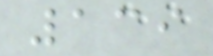139
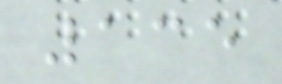135
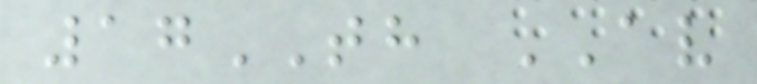17TH AV
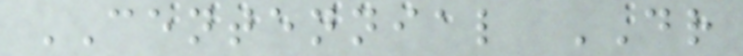CENTENNIAL DR
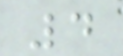4
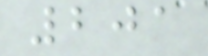201
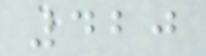420
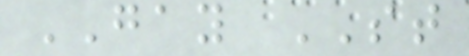GAY ST
